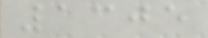1305
